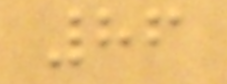86
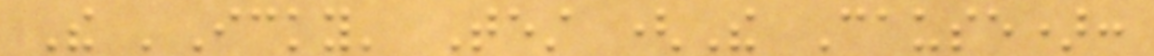The 'Icky' Test (The Cause):
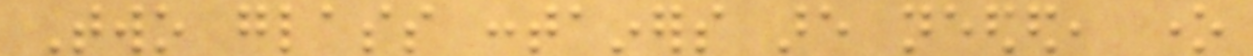Two glass containers are needed, one
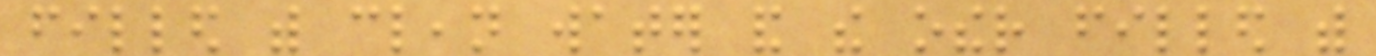filled with clean water and the other filled with
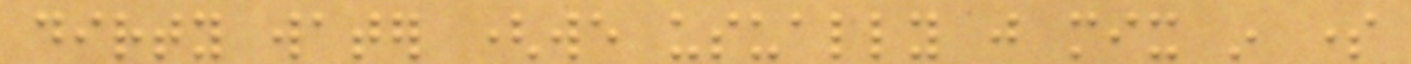dirty water (we usually just mix in some
